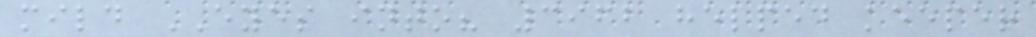mild EYES into? 3962 helped keeper
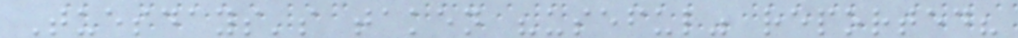Tuesdays's taken "useful" reported?
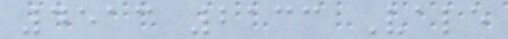4513 2133 Vale
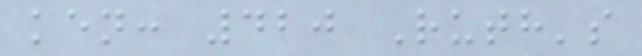ken: 420 Ruth's
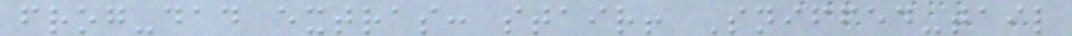frog-dad extras: stair! Sniffed-tail
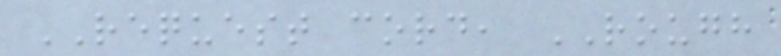REQUEST cord, ROUGH
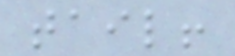tail!
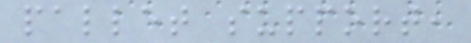pallet support,
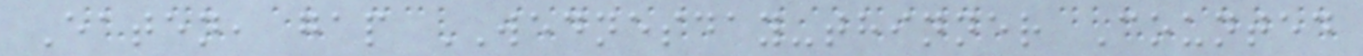Eaten, gap WEDNESDAY-thinner Counted
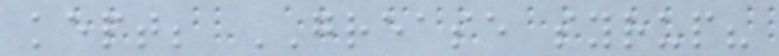kept; GREASE syrup?
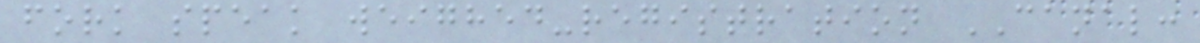fork speak weighed-registration CANAL:
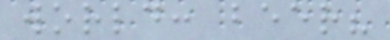world: beer?
